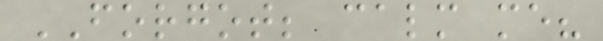FORGOT; calm me?
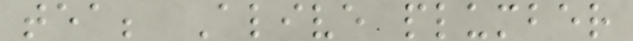tea; Alive plumber
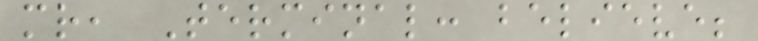mr, Terminal: believe;
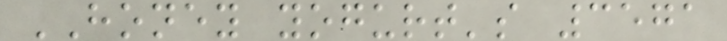HONEY yogurt's 3571
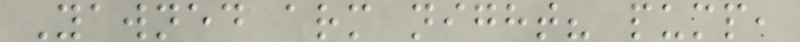Yawned arm night? pump,
